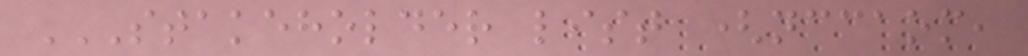STAKEHOLDER LIST (NCCAOM,
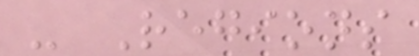- Regions
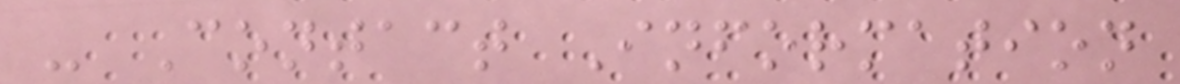- Contact Information
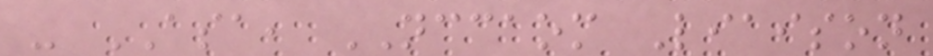- ASA, NCCAOM Liaison
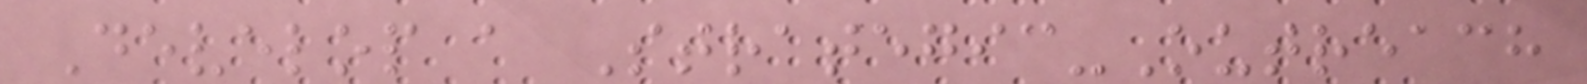Develop a Strategic-Outreach
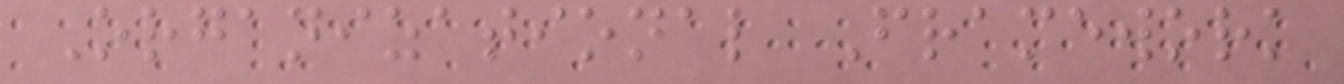Organizational Framework
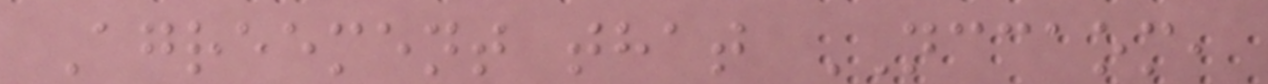Agreement that NCCAOM,
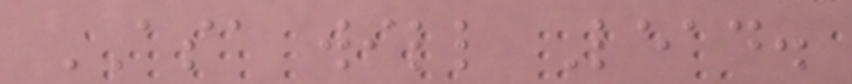ASA will Lead.
